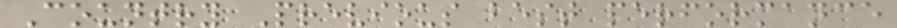Country Previous best performance
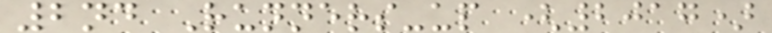2nd Runners-up (2017)
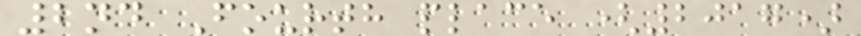2nd Fourth place (2017)
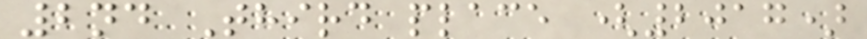2nd Third place (2017)
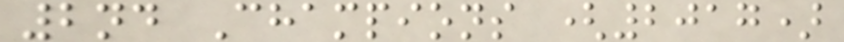2nd Champions (2017)
